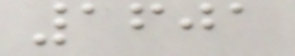1601
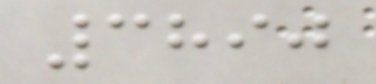3890
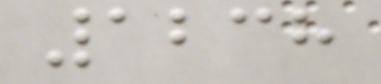1238
